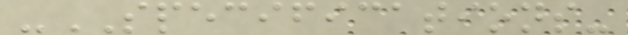-SPECIFICATIONS-
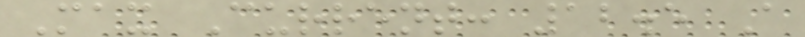Max Current: 12.5 A
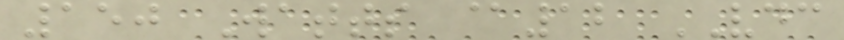150 Watts @12 VDC
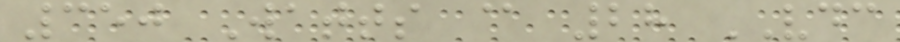350 Watts @ 28 VDC
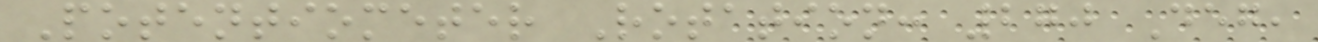Potentiometer Rotation: 270 Deg,
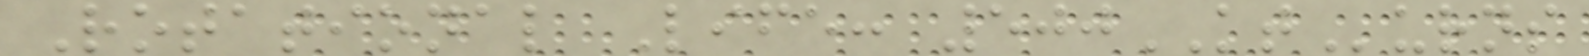Rotational Life: 500KTurns
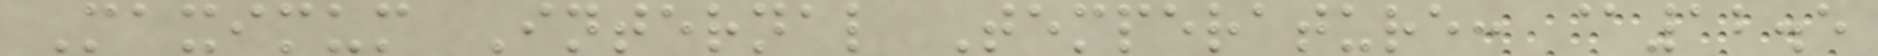Maximum Internal Temperature: @12.5
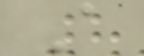A
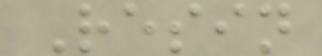Resin
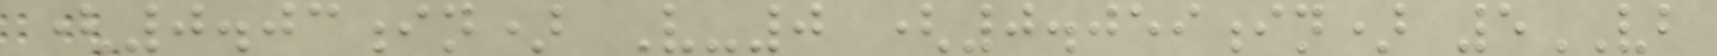(0.03in) V-0 (0.059in) 5VB
